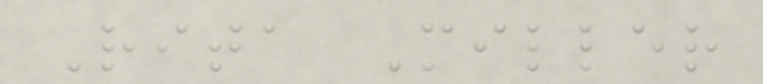Rita Miller
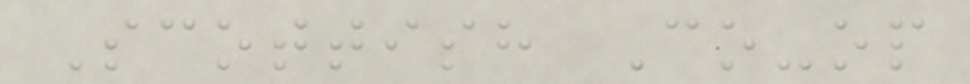Scottish Co-op
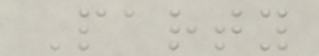Party
